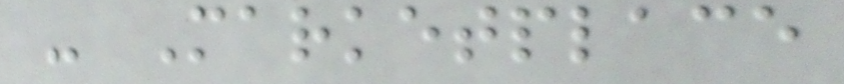- Marketplace
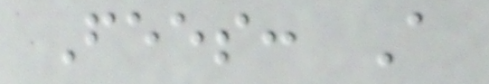Fees: A
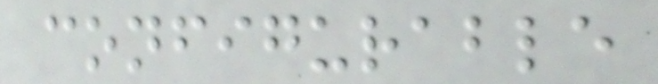configurable
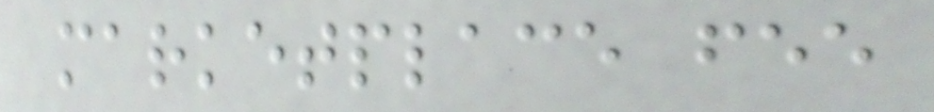marketplace fee
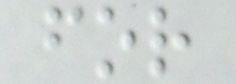for
